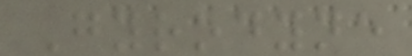Gyrodyne
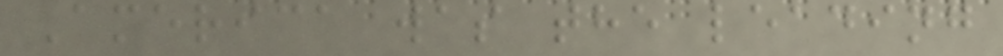America was the leading
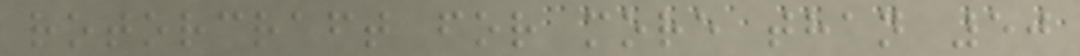rotorcraft for more than 50
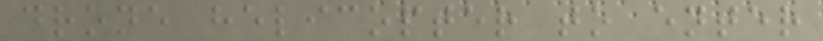drone helicopter to enter
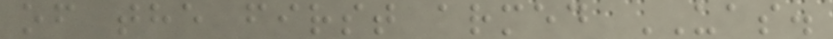of the first armed UAS.
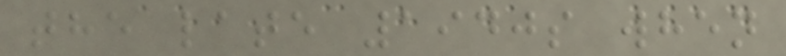the late 1940s when
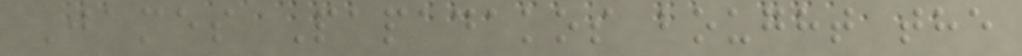James Papadakos bought the
